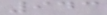943
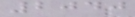2040
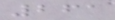261
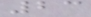23
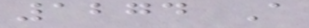1274 A
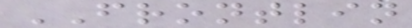FRONTLIN
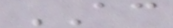AC
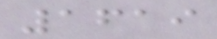1619
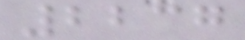2237
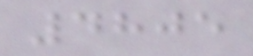4805
